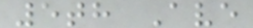5th Ave
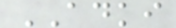ADKI
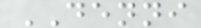DENNI
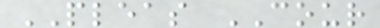PLEAS COUR
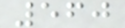560
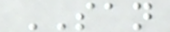SAN
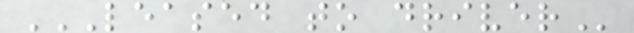LEASED TO DRIVER
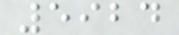5924
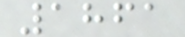1861
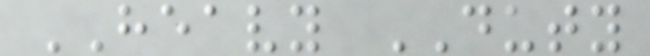HEAVY DUTY
